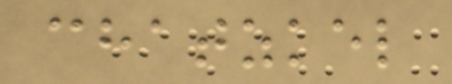chatzkel
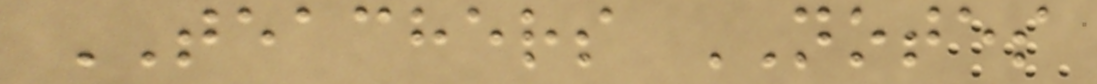TEACHERS NOTES
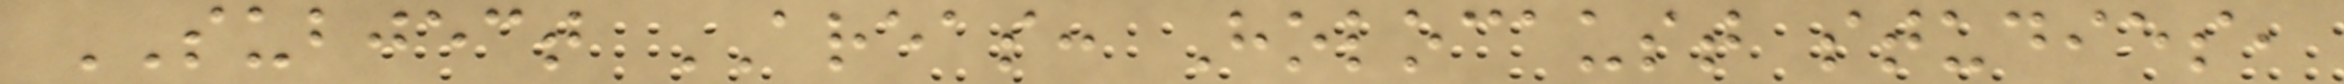SUBJECT AREAS: Holocaust studies,
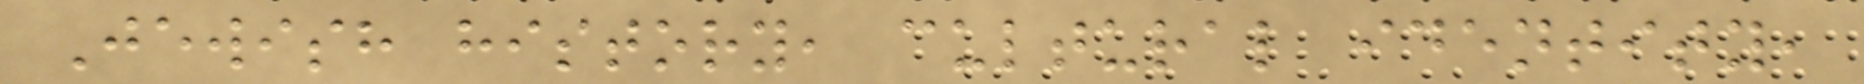Jewish history, cultural identity,
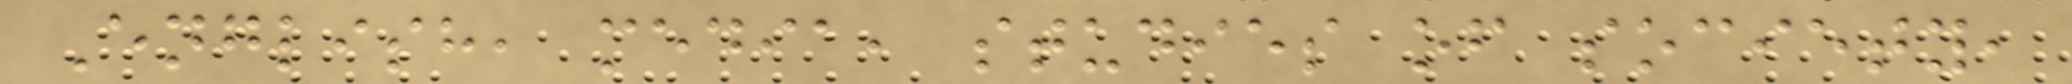English, media, studies of society,
